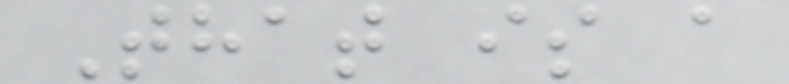That is a
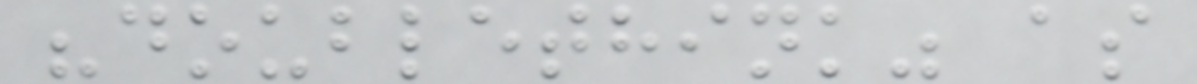"doublethink" as
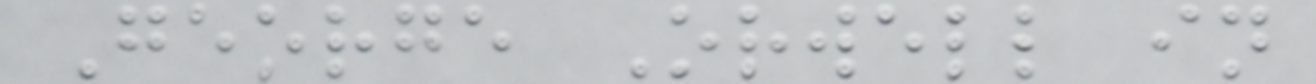George Orwell in
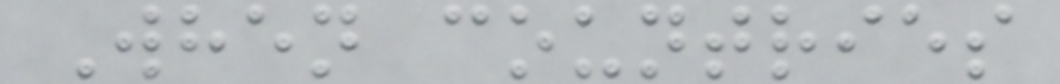When countries
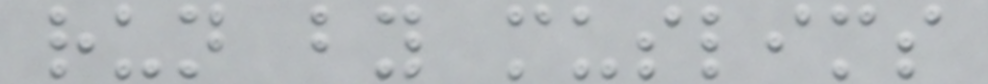run by muslims
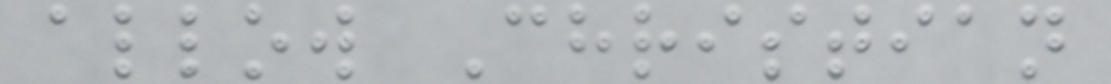allow Christian
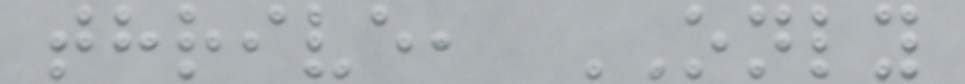thrive, ONLY
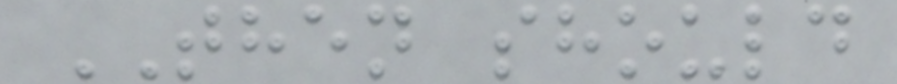THEN should
